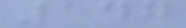147
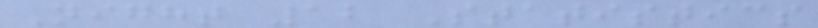Night 12 Statistics
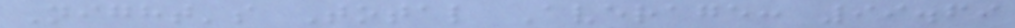Night's Total Average: 99.69
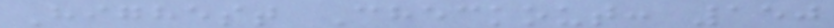Highest Checkout: 150
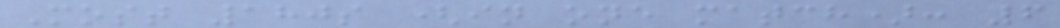Most 180s (in one match): 6
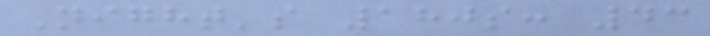Night's 180s: 43
